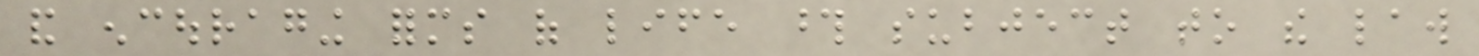and encouraging forms of life those subject to the law
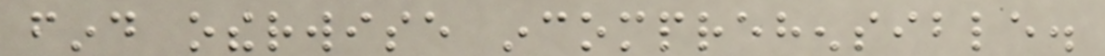find otherwise incomprehensible.
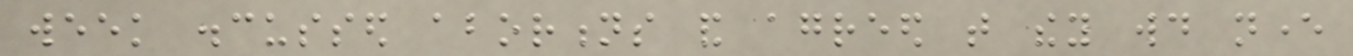week discussed abortions and agreed that they would never
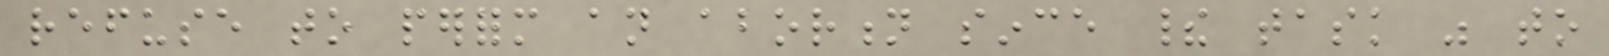refuse to perform an abortion since their task was to
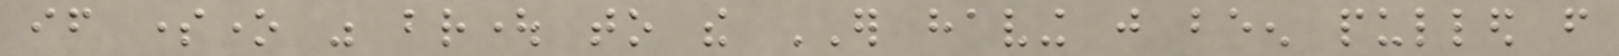if someone was brought to the ER having just been pulled from
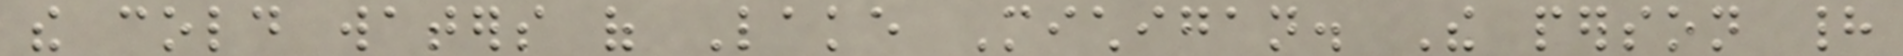the cold waters of Lake Michigan. The person had
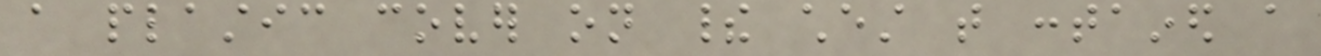a plastic cover on their chest that contained a
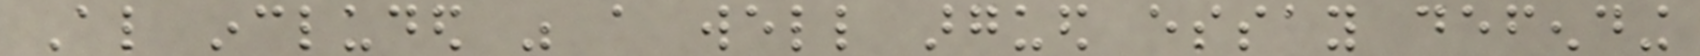Also included was a well argued essay defending
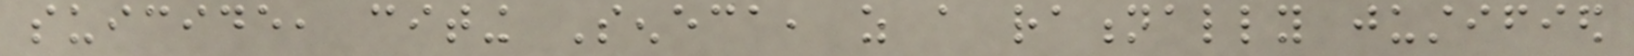suicide, citing Seneca, as a rationally justified
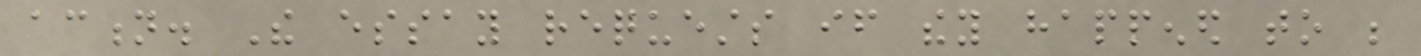action. The essay requests if they happened to be
